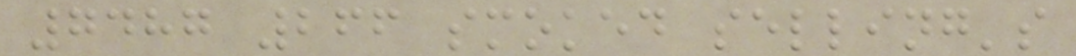7487 266 smoked selling's
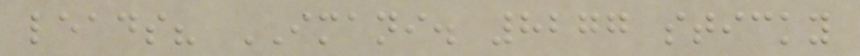leads? IMANI. 8277 sticky
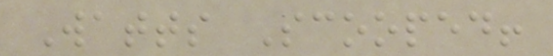Watts Scooped!
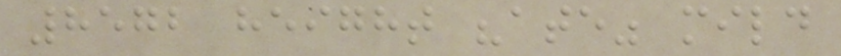8572 height "ate" mild
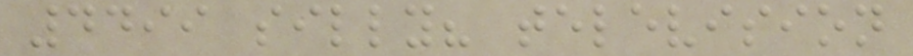4499 silly? television
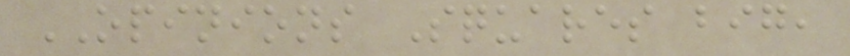OPINIONS Squares big,
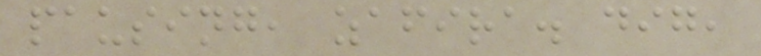pausing, zafira. dig,
